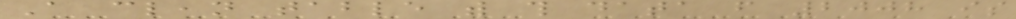A clean table with this data from 2008 is
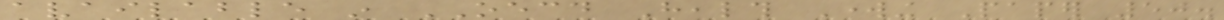available in OECD Health Working Paper 50.
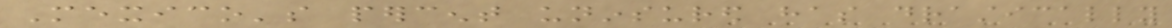Mexico's percent uninsured has drastically
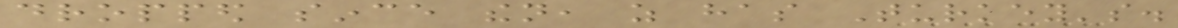dropped since then, as has Turkey's.
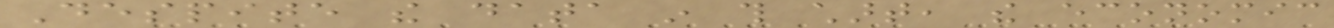Despite the data in this chart, the economic
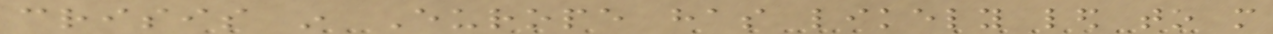crisis in Europe has likely led to more
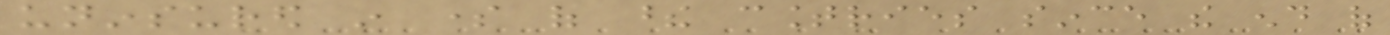uninsured in some of these countries since the end of
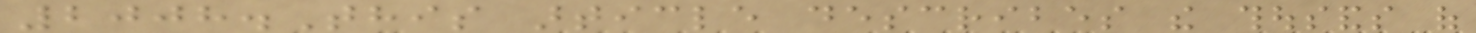2008.This article describes the thousands of
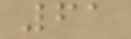61
